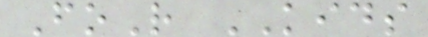FoR KIDS
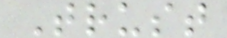Trust
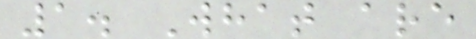1. What are
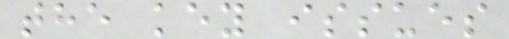the key issues
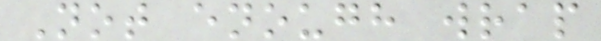Not enough wrap
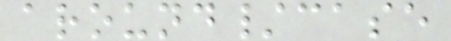around/case
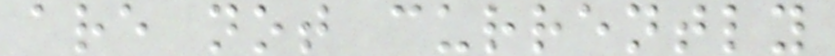are not currently
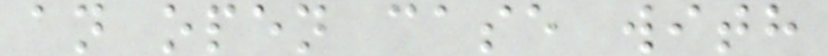an open case with
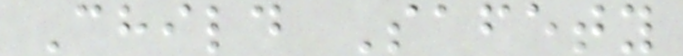Child Safety
